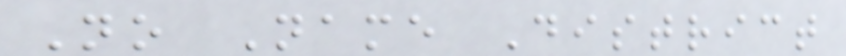No Name District
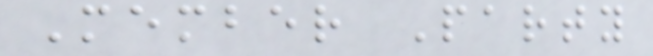Member Party
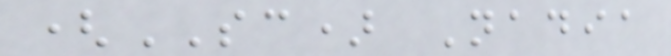(SC) Nadia
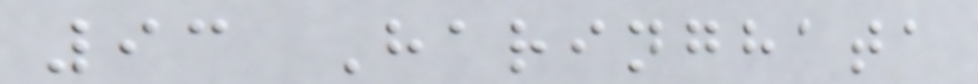93 Haringhata
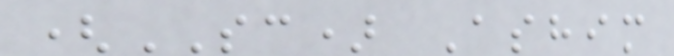(SC) Ashim
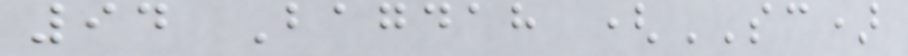94 Bagdah (SC)
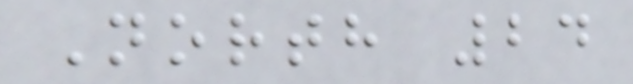North 24
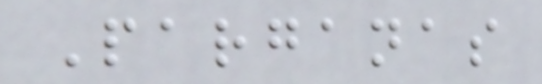Parganas
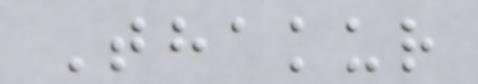Thakur
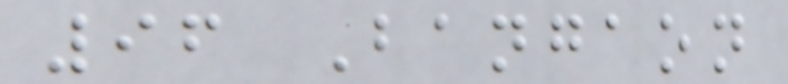96 Bangaon
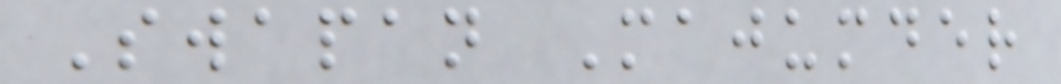Swapan Majumder
